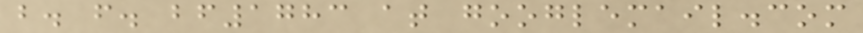b. f. bf1783 at googlemail.com
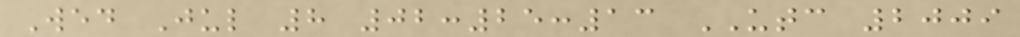Wed Jul 8 02:25:13 UTC 2009
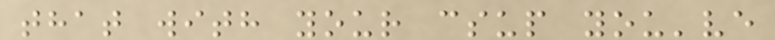that with your csup you've
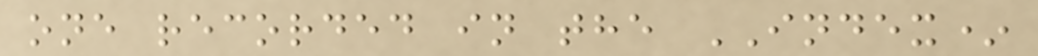one recorded in the INDEX*
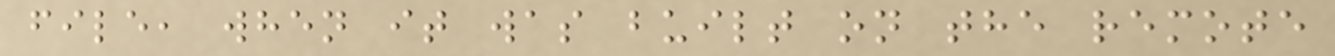file, when it was built on the remote
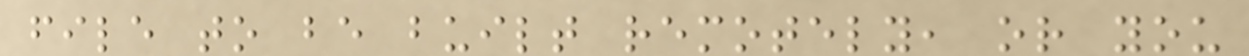file to be built remotely, or you
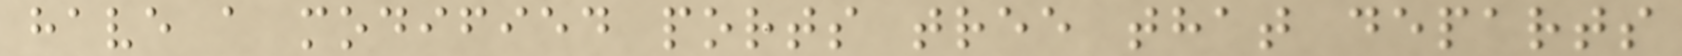have a modified ports tree that departs
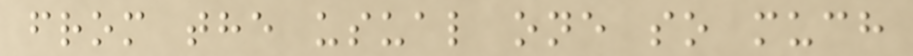from the usual one so much
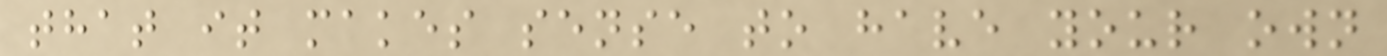that it makes sense to have your own
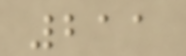211
